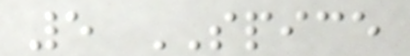5 SPICE
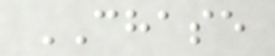CHASE
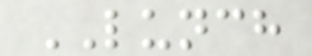LUNCH
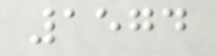1574
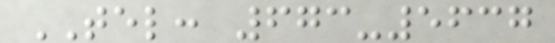TEL: 673-5637
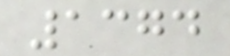1374
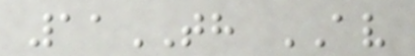11TH AV
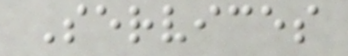Services
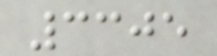3305
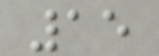15
